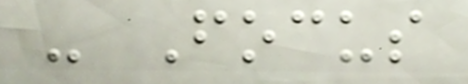- Focus
